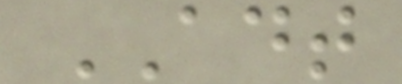ADT
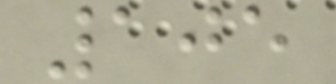105
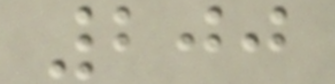200
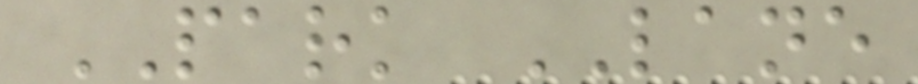PARK LANE
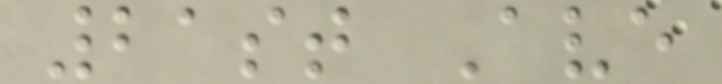21st Ave
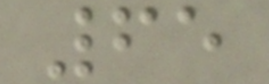65
